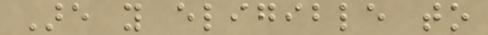Are you eligible to
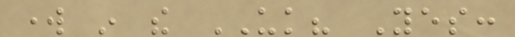work in the UK? Yes:
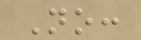No:
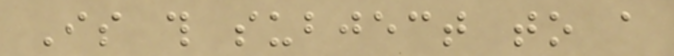Is this subject to a
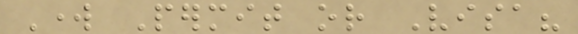Work Permit or Visa?
